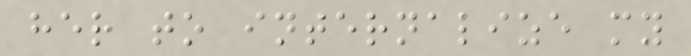her to internalize my
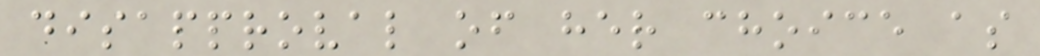disapproval of her choice as
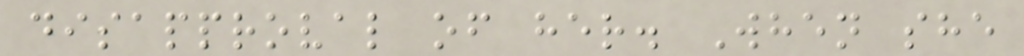disapproval of her. When she
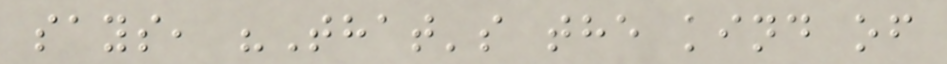says, "That's the kind of
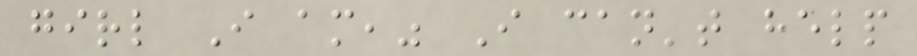girl I am," I can't help
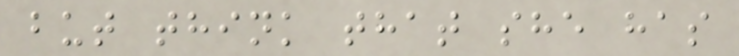but think that she has
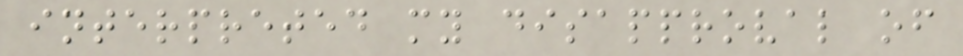interpreted my disapproval of
